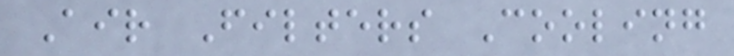Air Filters Cooling
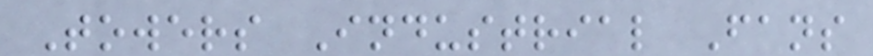Towers Industrial Fans
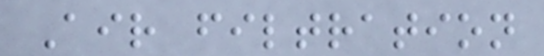Air filtration
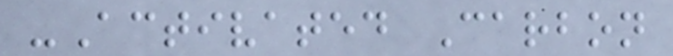-Activated Carbon
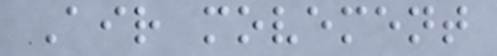Air movement
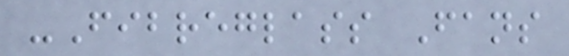-Fibreglass Fans
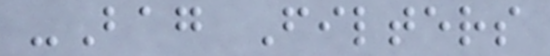-Bag Filters
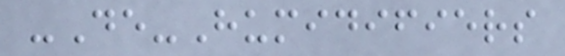-De-Humidifiers
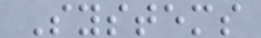Systems
